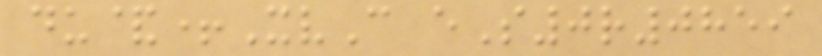du&+XvC eS0r0859
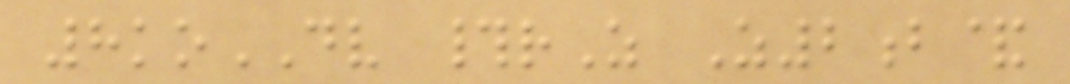8koDV #rZ Z2b&
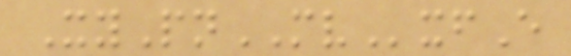XyPnMVxfE
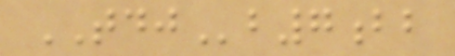TDJb7bb
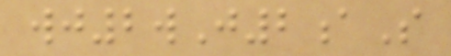wj2wJ2aS
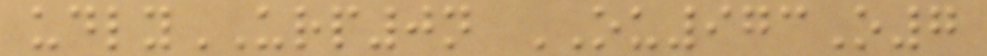udlyURP0n OU973O7
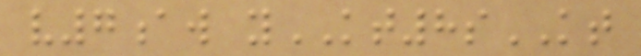v7aw yKT8sKT
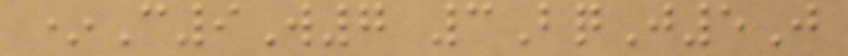*C9W7 3BqJ5J
